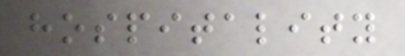hospitality
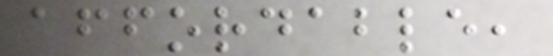affordable,
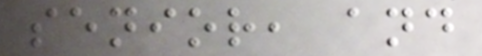senior, and
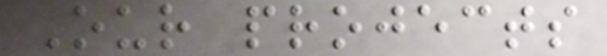Our projects
